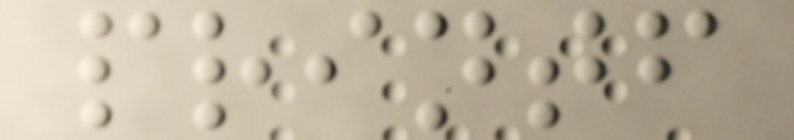printf
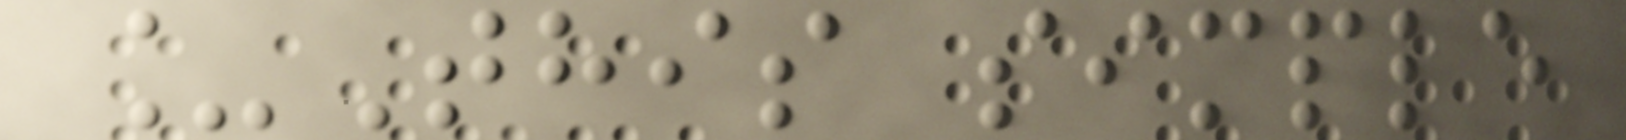_This simple
